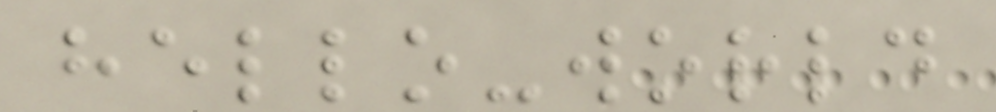hello-world
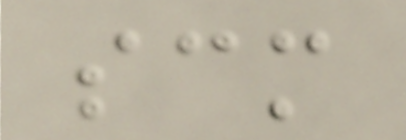scm
